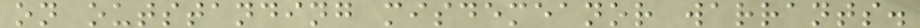on outstanding misdemeanor warrants.
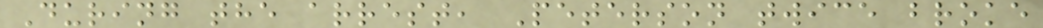During the arrest, Peterson twice broke
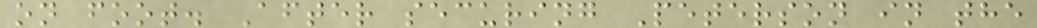on foot. After securing Peterson in the
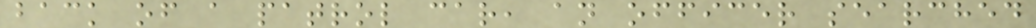back of a patrol car, an officer searched
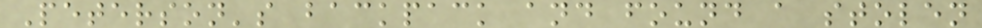Peterson's backpack and found a stolen
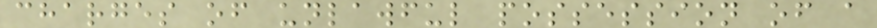charges of unlawful possession of a
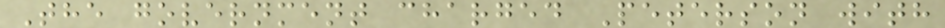The government charged Peterson with
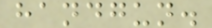handgun.
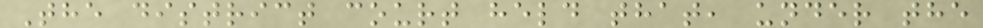The district court held that, under the
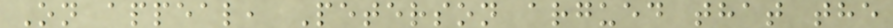On appeal, Peterson argued that the
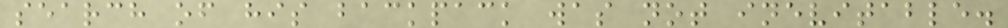search of his backpack was not inevitable.
